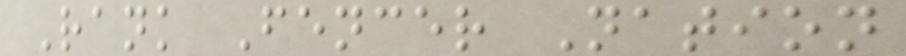Rank Fencer Nation
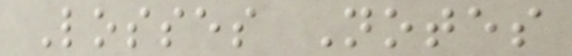Losses Notes
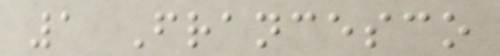1 Francesco
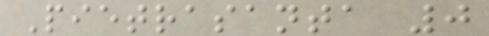Pietrasanta 0
